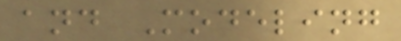and Modeling
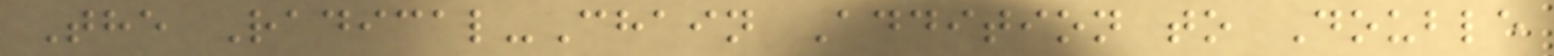The Radical-Chain Addition to Double
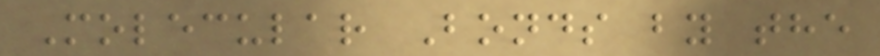Molecular Bonds by the
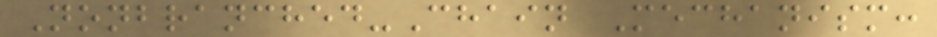Nonbranched-Chain Mechanism:
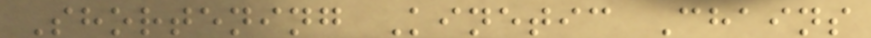Shortening Kinetic Chains
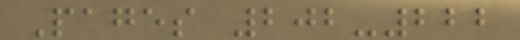Pages 202-222
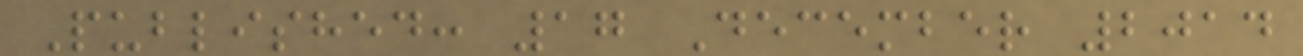Published: 17 December 2014
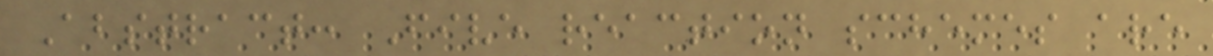Abstract: Five reaction schemes are
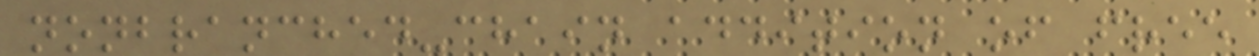nonbranched-chain addition of free
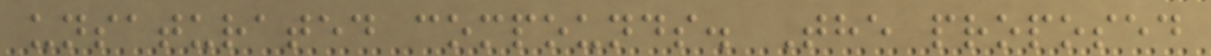unsaturated compounds. The proposed
